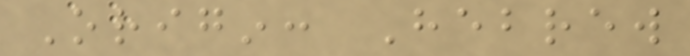Origin: Hebrew
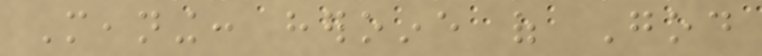Meaning: heroine of God
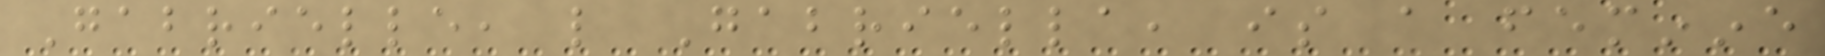Gabrielle, like Gabriella, is a feminine
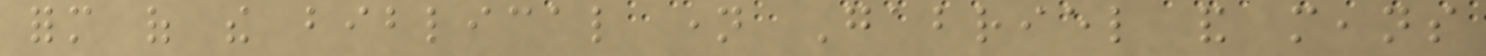form of the biblical name Gabriel and means
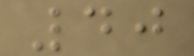40
